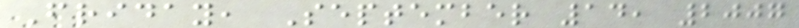Friday, September 14, 2007
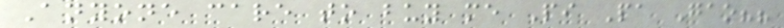Anyone care to buy me Pi Pa Gao??
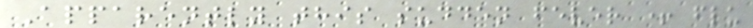Apparently this sudden fever + flu
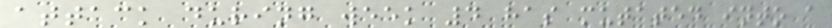attack during week 4 has mutated into a
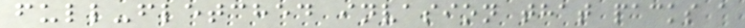full-fletched invasion that packs a
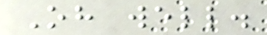Oh well.
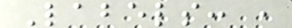Labels: ,
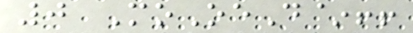0 MoOeD~!!
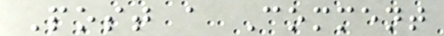Post a Comment
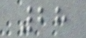28
